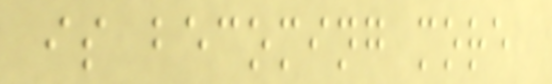is becoming more
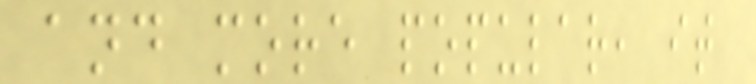and more popular, it
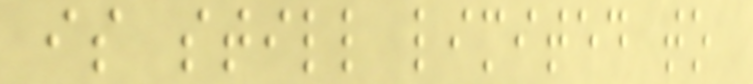is still limited to
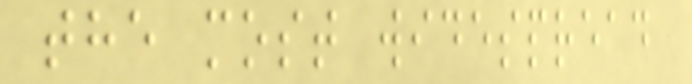the most widespread
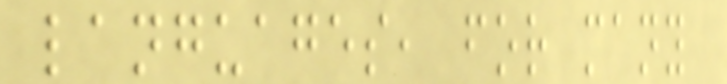languages, for many
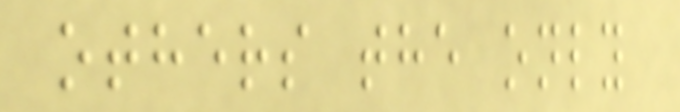others the only
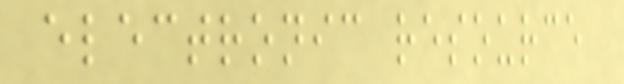electronic resource
